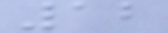12
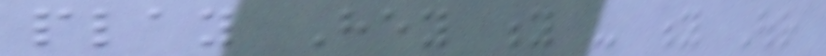play Hey y - y Our
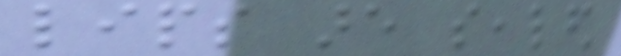lips are sealed
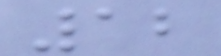12
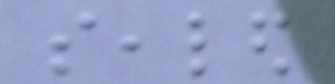sealed
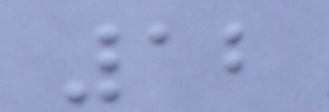12
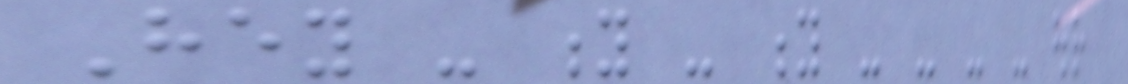Hey - y - y - - - - our
